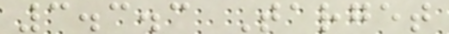3.3.3 Target
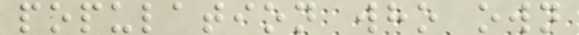population who own
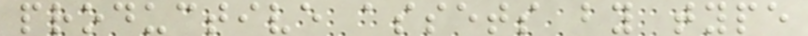productive assets by type
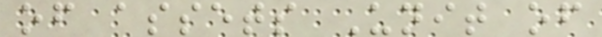of assets Unit of
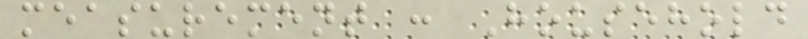measurement : Household
